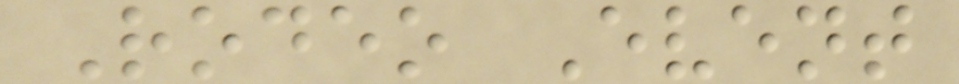Rodeo Event
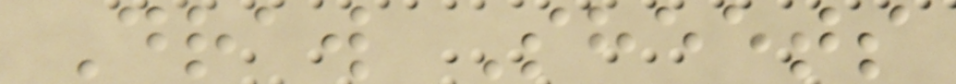Draw Sheets
